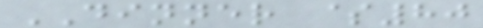DINNER $80
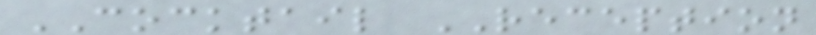COCKTAIL RECEPTION
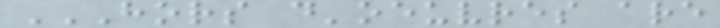HORS D'OEUVRES ARE
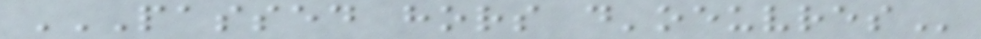PASSED HORS D'OEUVRES
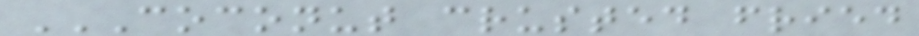COCONUT CRUSTED FRIED
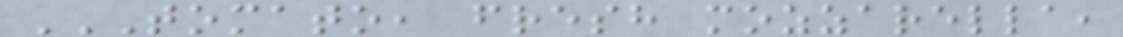TOMATO, FRESH MOZZARELLA,
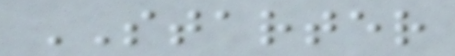STARTER
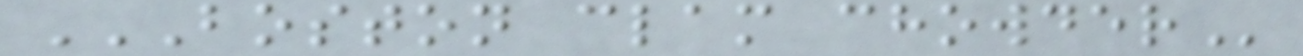BOSTON CLAM CHOWDER
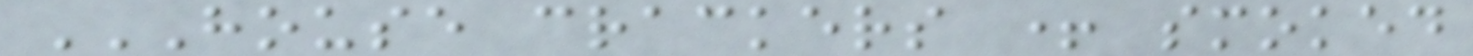HOUSE CRACKERS + SMOKED
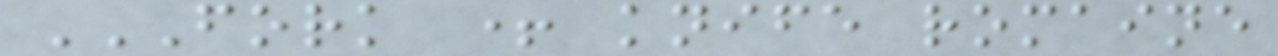FORK + KNIFE ROMAINE
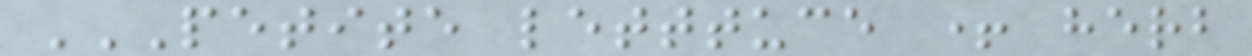PETITE LETTTUCE + HERB
